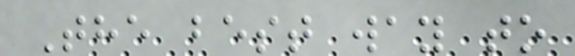The best way to
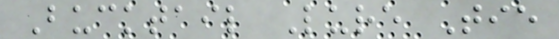Bucktail Lure Tie
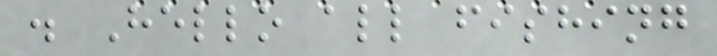. Hello all fishing
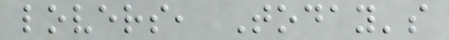lovers, Today's
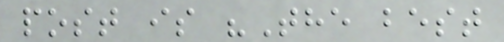post is "The best
